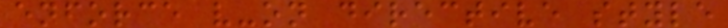enforce v-on directive style
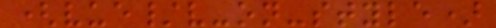(vue/v-on-style)
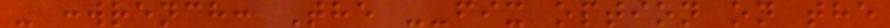- :wrench: The --fix option on the
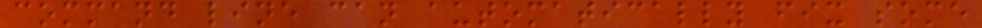command line can automatically fix some
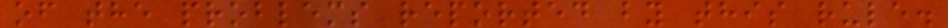of the problems reported by this rule.
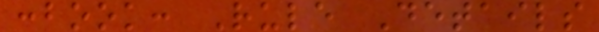:book: Rule Details
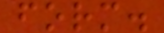form.
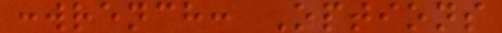:wrench: Options
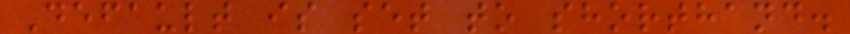Default is set to shorthand.
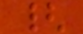{
